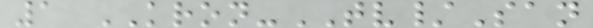1 KRON-TV/San
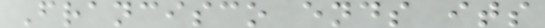Francisco ends its
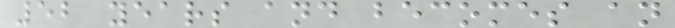52 years and becomes an
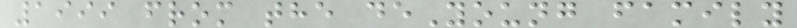1999 from the deYoung family
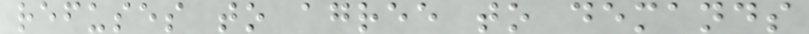refuses to agree to demands
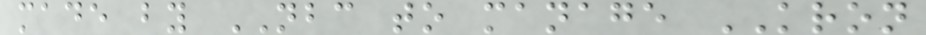made by NBC to manage KRON
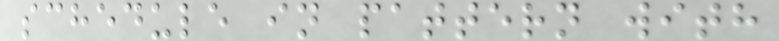schedule in pattern with
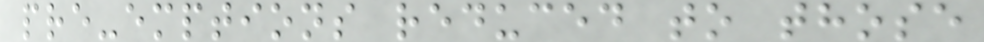pre-emptions reduced to those
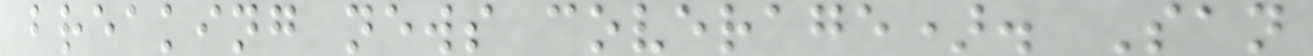breaking news coverage). San
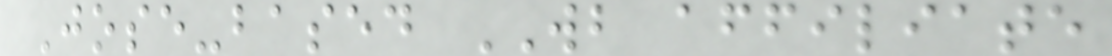Jose-based WB affiliate
